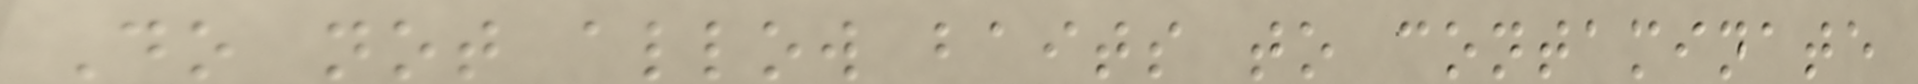Do not allow baits to contaminate
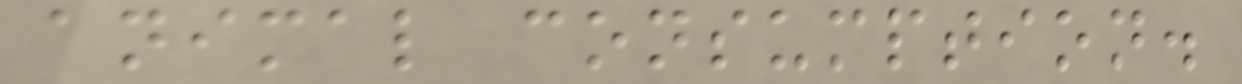animal consumption.
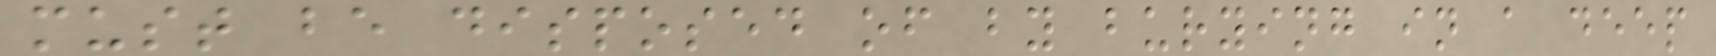must be disposed of by burying in a deep
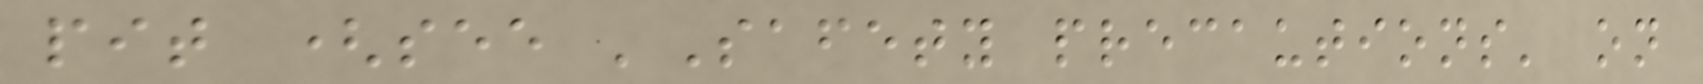pit (see 'Safety precautions' on
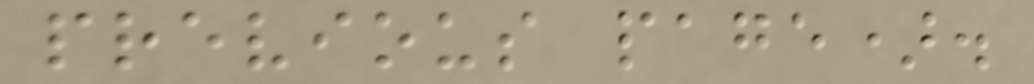previous page).
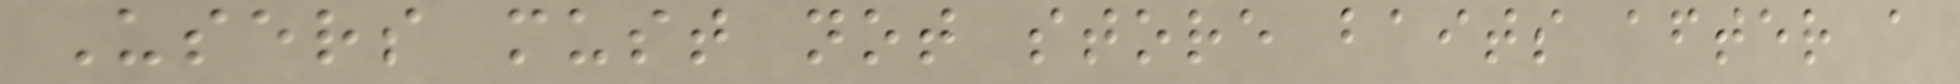Users must not store baits after a
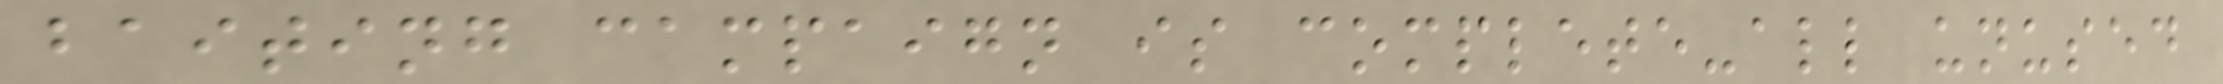baiting campaign is complete-all unused
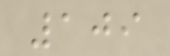109
